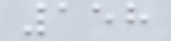158
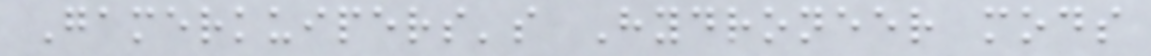Gamerkuipers's Hydroneer mods
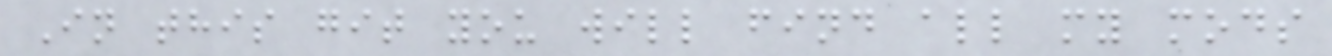In this git you will find all my mods
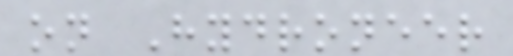on Hydroneer
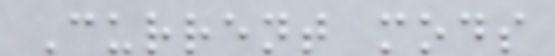Current mods
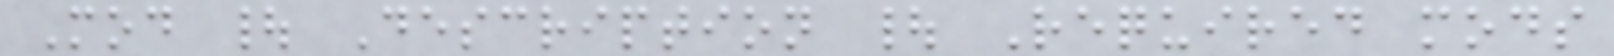Mod | Description | Required mods
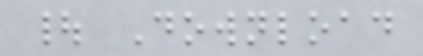| Download
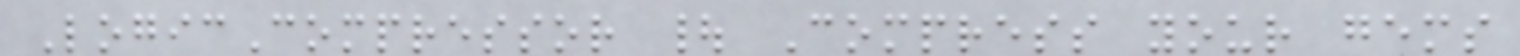LogicCompressor | Compress your gems
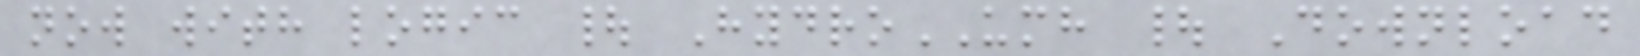now with logic | HydroUMH | Download
